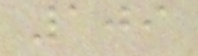109
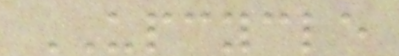UPCYCLE
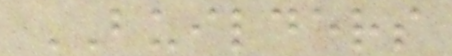BUILDERS
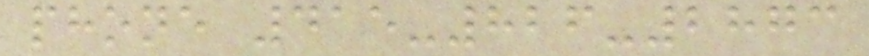phone 415-826-2873
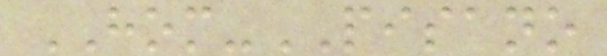HOM-PISANO
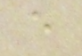e
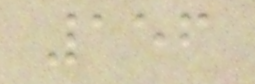156
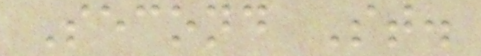Second St.
